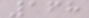168
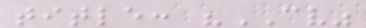title: "CV"
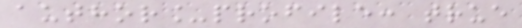author_profile: true
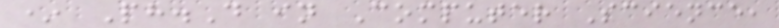* Ph.D in Computer Science,
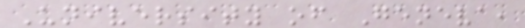University of Geneva,
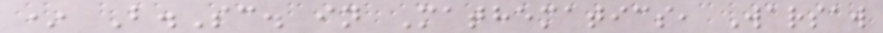* B.Sc. in Mathematics, Warsaw
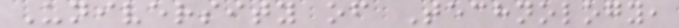University of Technology,
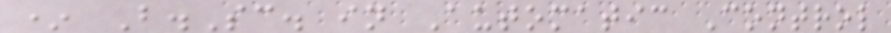* B.Sc. in Automatic Control
